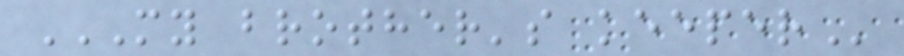MY BROTHER'S KEEPER
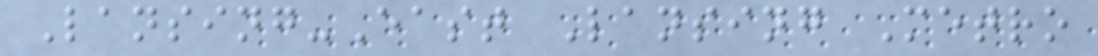Lansing-East Lansing Metro
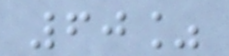60%
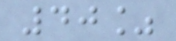40%
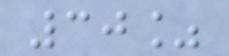30%
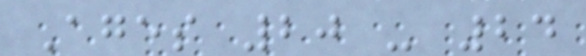Ages 20 - 24
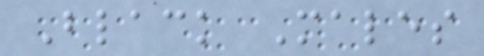Black Males
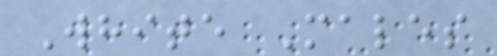White Males
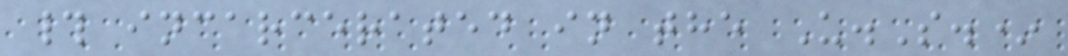# incarcerated in the U.S.*
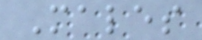Males
